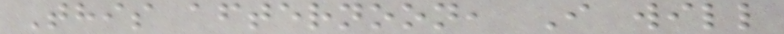This afternoon, I will
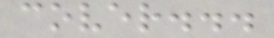cover...
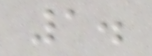1.
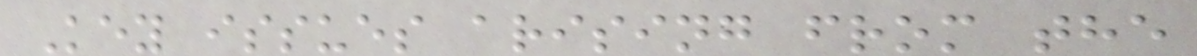Key issues arising from the
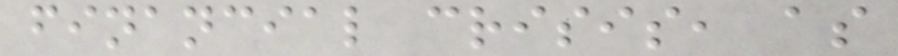financial crisis, as
